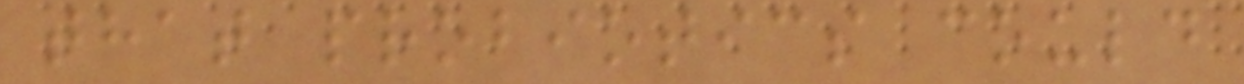that probiotics could
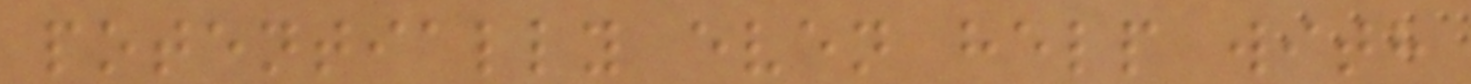potentially even help with
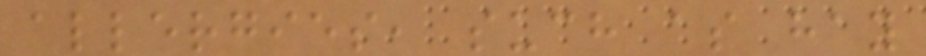allergies, such as hay
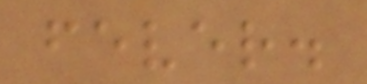fever.
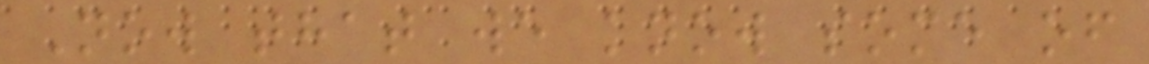Now that we know some of
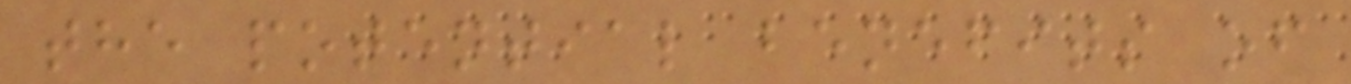the potential benefits of
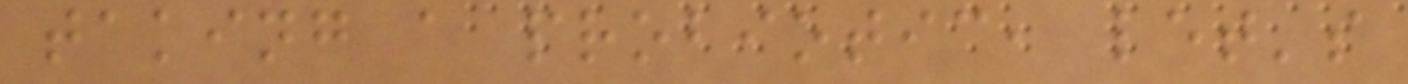taking a probiotic, let's
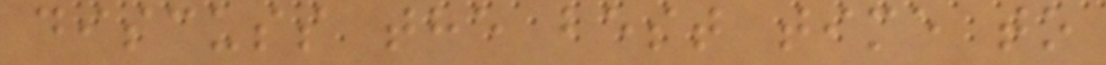discuss the best time to
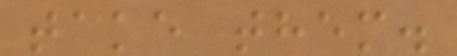take them.
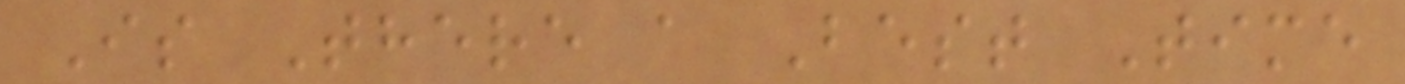Is There a Best Time
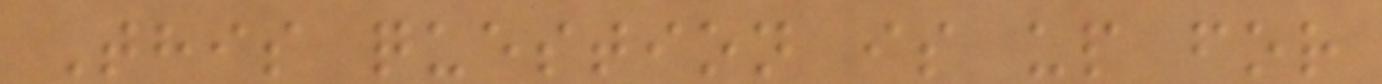This question is up for
